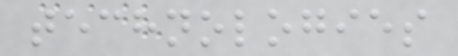technologies
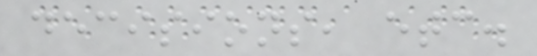decisions, etc.
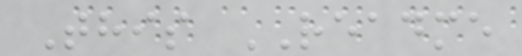This README
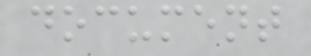document
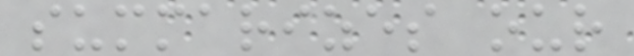summarizes our
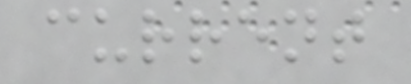current
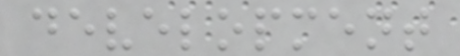development
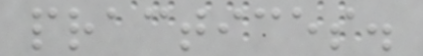practices.
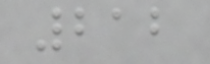212
